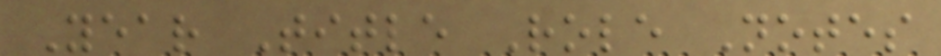Year Title Role Notes
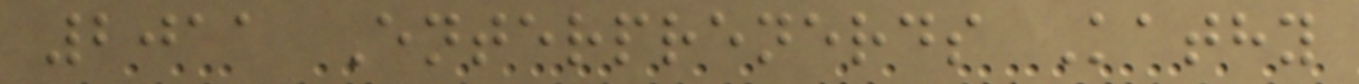2011 Enterprenerds Kathy
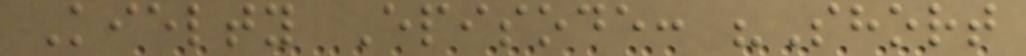Kielty Episode: "Short
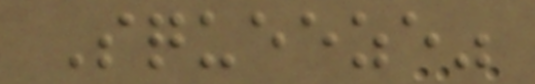Squeeze"
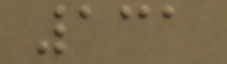131
